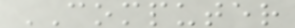COMPUTER
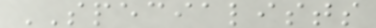SPECIALISTS
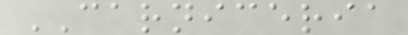CARNICERIA
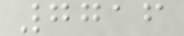7716
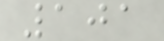101
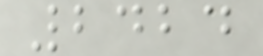2424
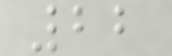22
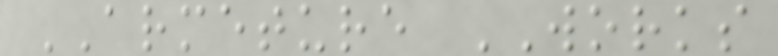ARMETURE WORKS
